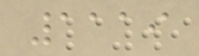1119
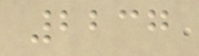2237
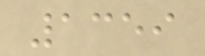1359
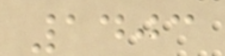1403
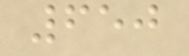650
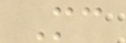Mc
